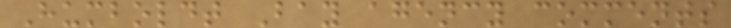Humboldt Bay agency comments
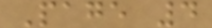Page 4
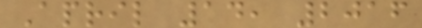April 14, 2016
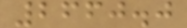2660.0
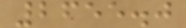2655.0
